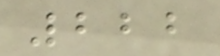222
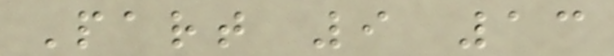Part 9 13
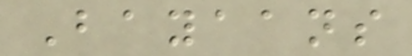Bayaans
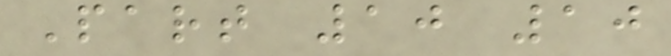Part 10 10
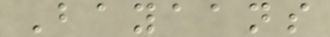Bayaans
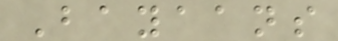Bayaans
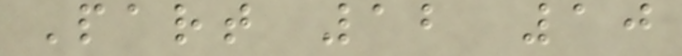Part 12 10
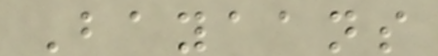Bayaans
